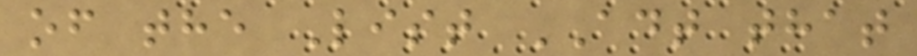of the List ADT that
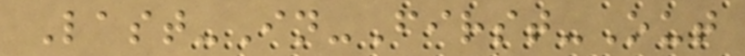Last-In-First-Out
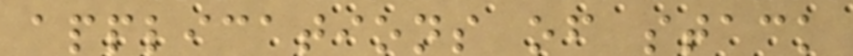applications of stack
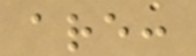are:
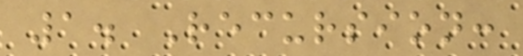1. Recursion:
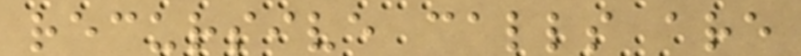recursive calls are
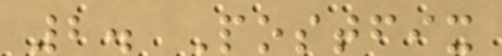2. Postfix
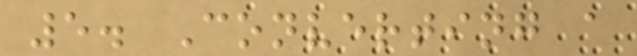5. Converting a
